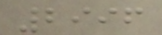2996
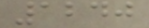1240
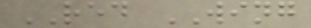RED WING
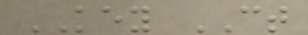KEY CT
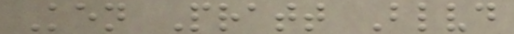Ken Pratt Blvd
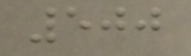500
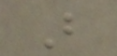B
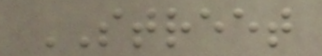STREET
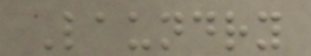Laundry
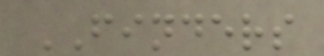FINDERS
